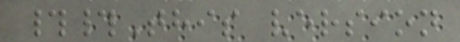##This version
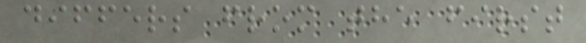differs from the first
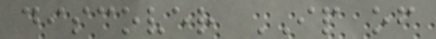discover IP of
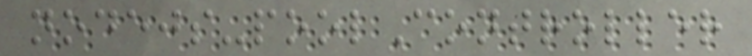nodejs-poolController
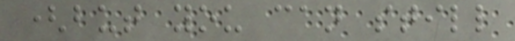(but you can still
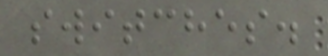switches.
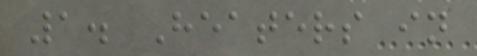1. Heaters in
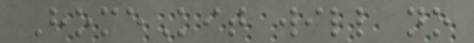HomeKit will no
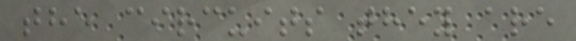the circuits they are
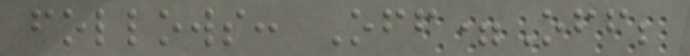follows: Off=Off;
